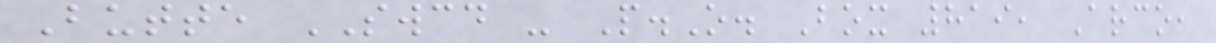Butte SWCD - P.O. Box 819, Arco,
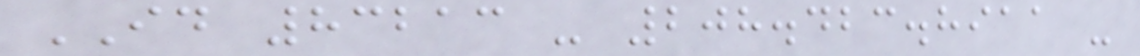ID 83213 - 208.423.8911 -
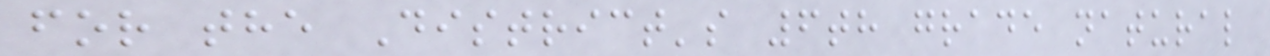for the District's 6th grade natural
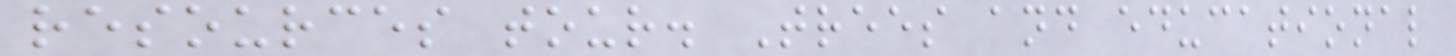resources tour. Trees and educational
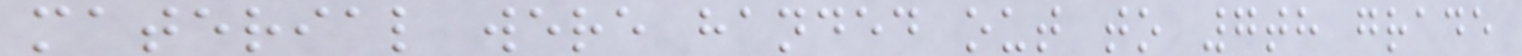material were handed out to 7th grade
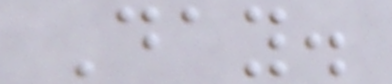Day.
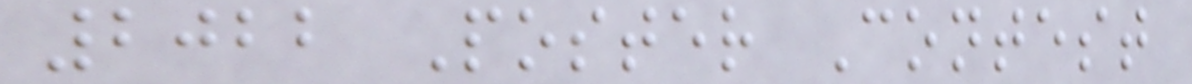2022 Poster Contest
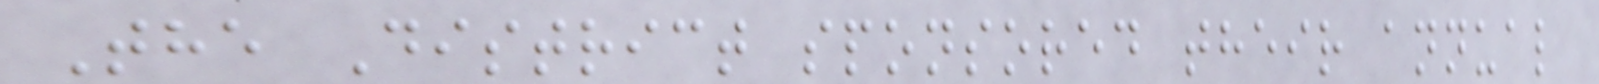The District sponsored their annual
